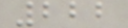222
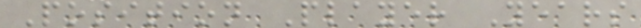Position Player Years
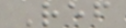Ref
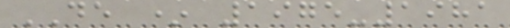DE * 1975-1981
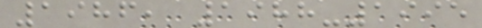1986, 1988-1995
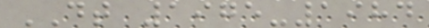DT 1975-1984
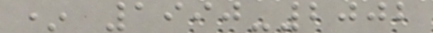* 1990-2002
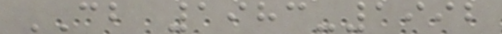CB 1983-1992
